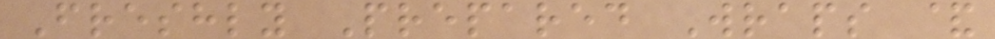Freshly Prepared Wraps &
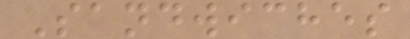Sandwiches
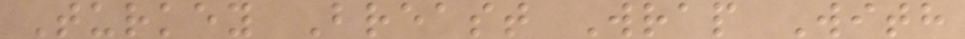Turkey Breast Wrap With
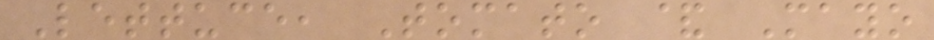Lettuce, Tomato & Mayo
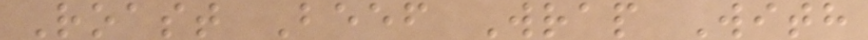Roast Beef Wrap With
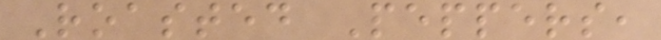Roasted Peppers,
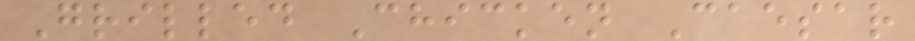Grilled Chicken Caesar
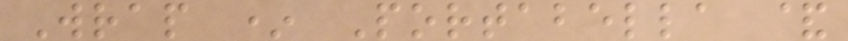Wrap * Portabella &
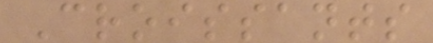Croissants
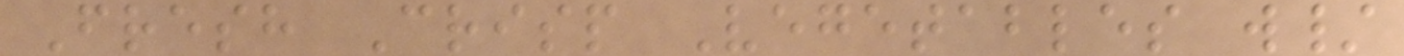Fresh Crisp Vegetables w/
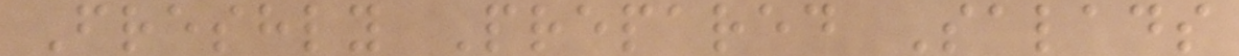Freshly Prepared Salads
